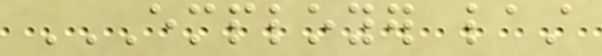EMPLOYER LAST
